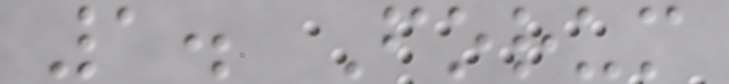1. Forum
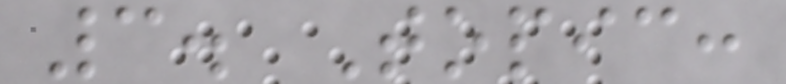3. Topic:
